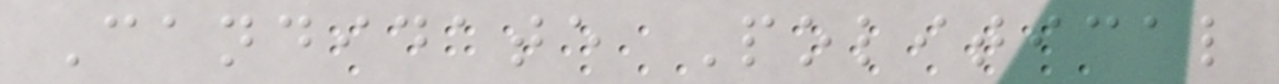Candidate Political
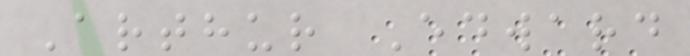Arthur Edward
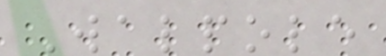Walpole
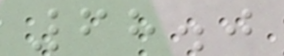68.0
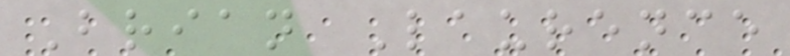Brian Laurence
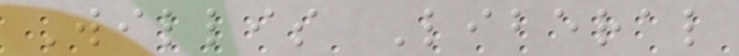Willis Liberal
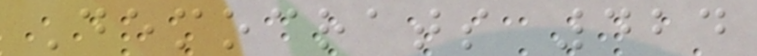Democrats 424
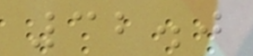32.0
